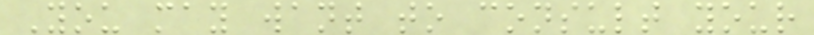You may want to consult your
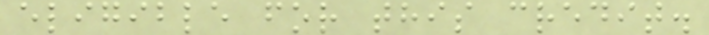eligible for this credit.
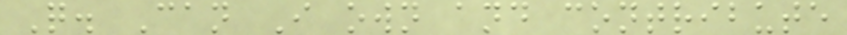Q. Can I own and contribute
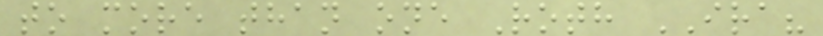to more than one Roth IRA?
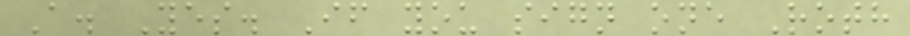A. Yes. If you sign one Roth
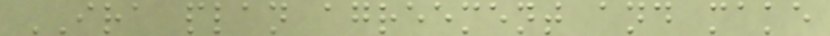IRA plan agreement and make
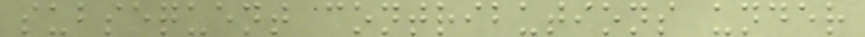subsequent contributions under
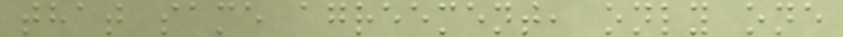that same agreement, only one
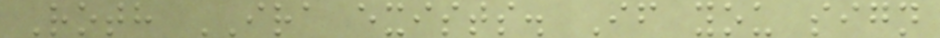Roth IRA exists. If you sign
